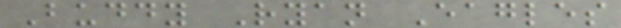Buddy Ryan Eagles
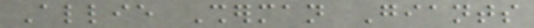Allie Sherman Giants
